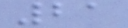21
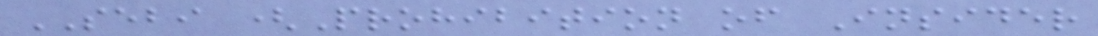SEBI (Prohibition of Insider
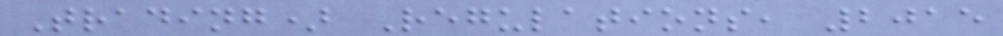Trading) Regulations, 2015
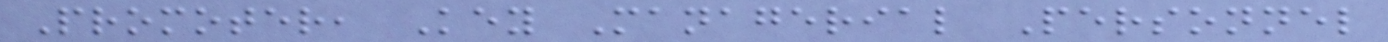Promoter, Key Managerial Personnel
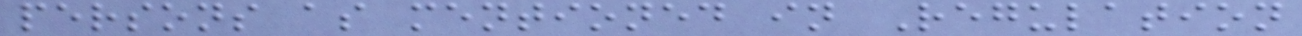persons as mentioned in Regulation
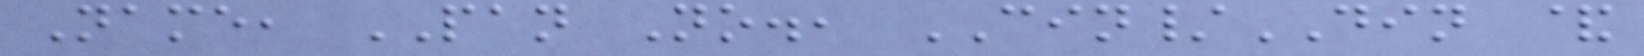Name, PAN No., CIN/DIN &
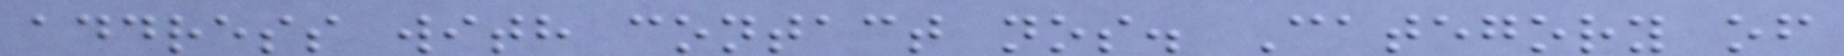address with contact nos. Category of
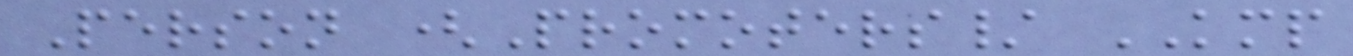Person (Promoters/ KMP
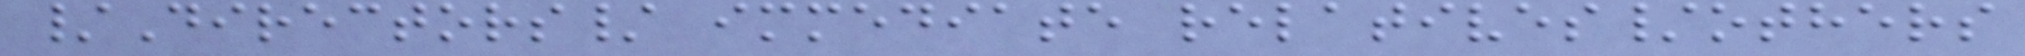/Directors/ immediate relatives/others
